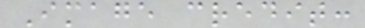Image credit:
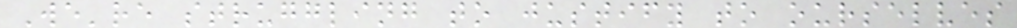We're struggling to justify to ourselves
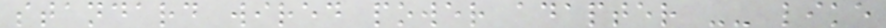standard wired power adapter -- like
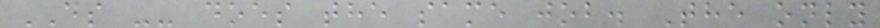DS -- does the same job. The only
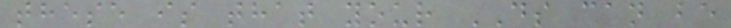these is that your DS can be
